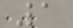1
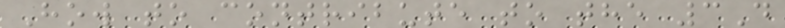How to contribute to the 3D
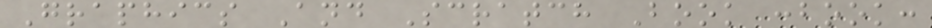Graphics And Scratch Book :book:
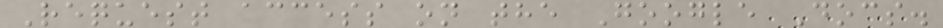Request access on the Google Docs.
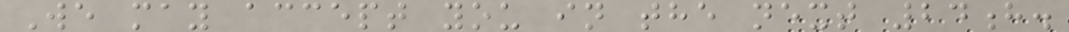We may accept you in the next 24h.
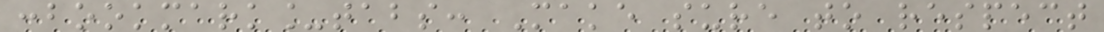:bookmark_tabs: Make sure to respect
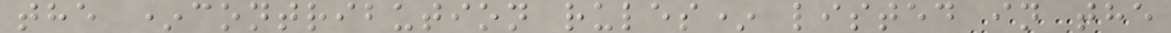the *contribution rules* listed in the
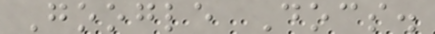Google Docs.
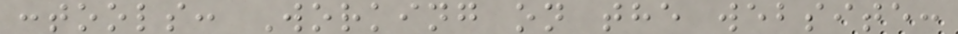:tools: Working on the website:
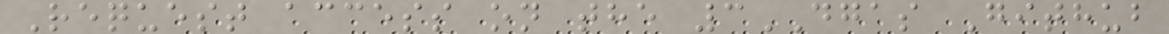Request access on the 3DGAS Github
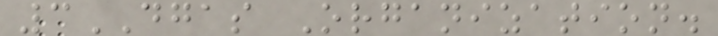3DGAS Organization.
